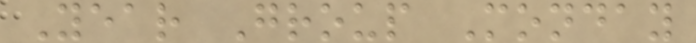Year Group Monday
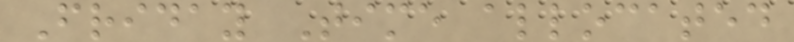Friday Time allocated
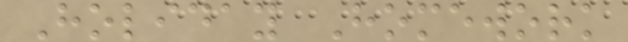Holiday Homework
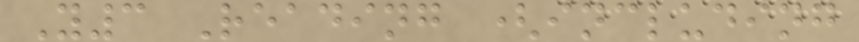Y3 Reading (including
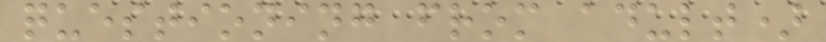questioning from adult)
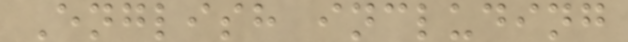English including
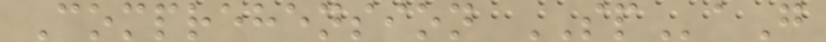Comprehension SPaG
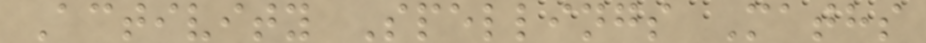Activity Spellings Maths
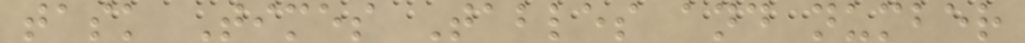task Times Tables and number
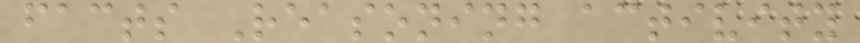facts Reasoning activity
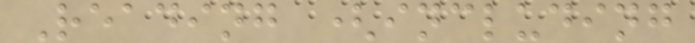Reading (including
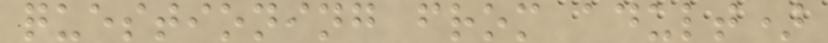questioning from adult)
